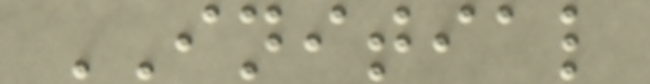INITIAL
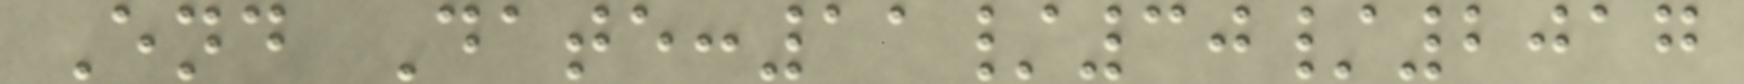End Date:11/30/2017
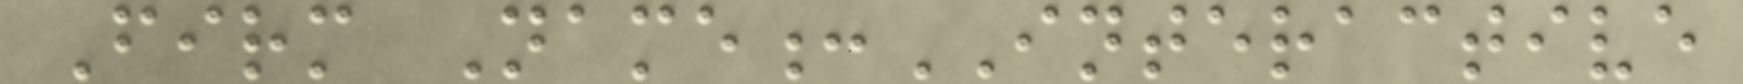Firm Name:INTERACTIVE
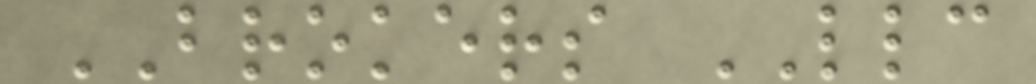BROKERS LLC
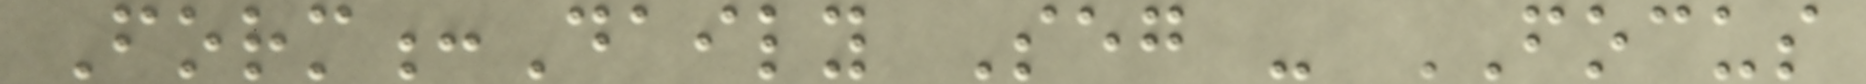Form:Daily Seg - FOCUS
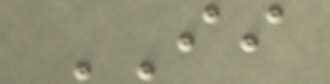II
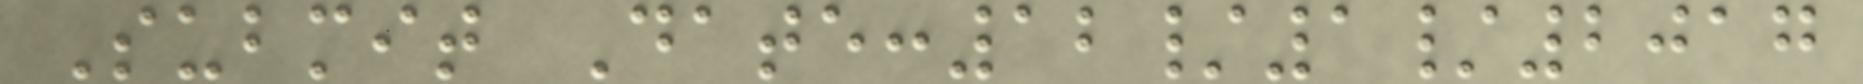Submit Date:12/1/2017
